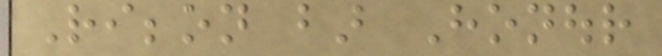Ribbon bar Honour
